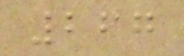267
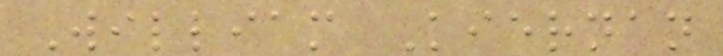William Kiernan
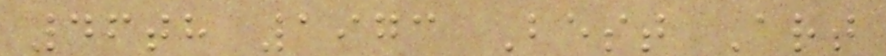46th 1973 Best Art
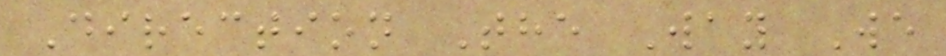Direction The Way We
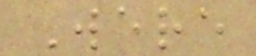Were
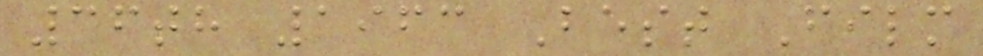36th 1963 Best Film
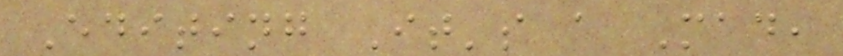Editing It's a Mad,
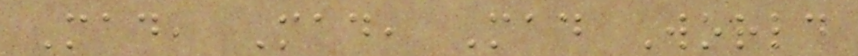Mad, Mad, Mad World
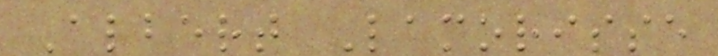Albert Lamorisse
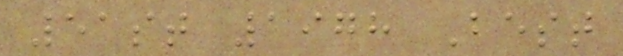51st 1978 Best
